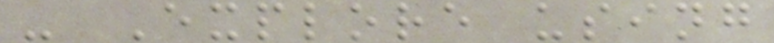- Explore using
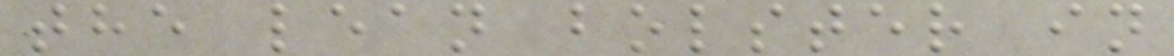the lean bolster in
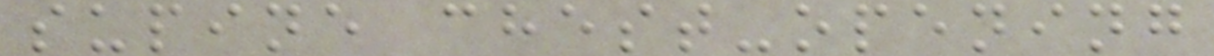supine chest-opening
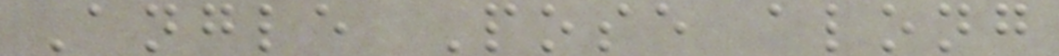Angle Pose along
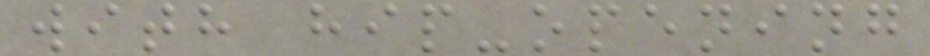with hip-opening
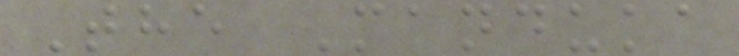The Manduka
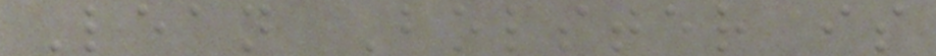Lean Bolster is
